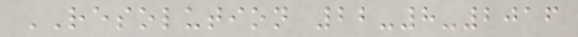RESOLUTION 22-8-2016
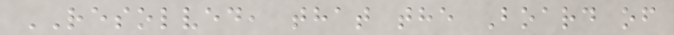RESOLVED, that the Board of
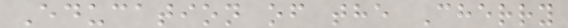Education of the Cherry
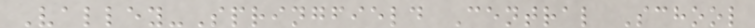Valley-Springfield Central School
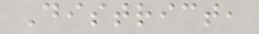District,
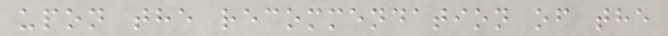upon the recommendation of the
